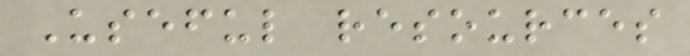Useful resources
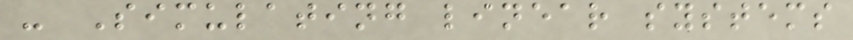- Simulating linear systems
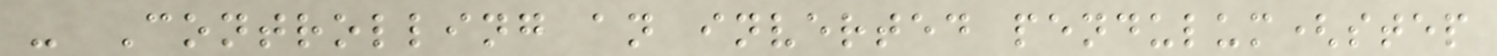- Controlling an inverted pendulum(step
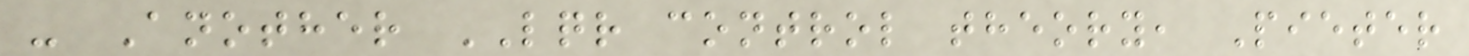- Another LQR control theory, Pieter
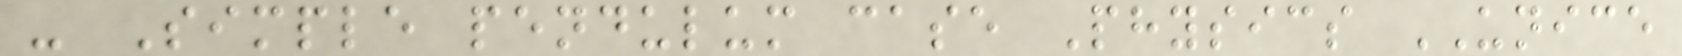- Simple pendulum case Physics UNICE
